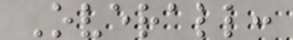Overall:
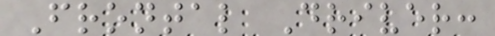Frontal Driver:
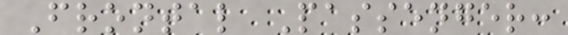Frontal Passenger:
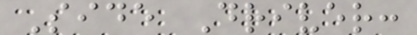Side Driver:
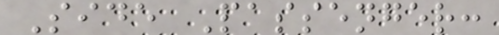Side Passenger:
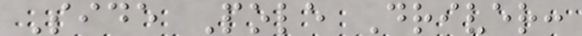Side Pole Driver:
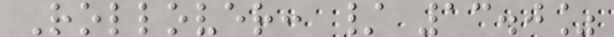Rollover: / 13.0%
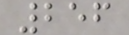256
